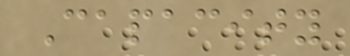Capacity
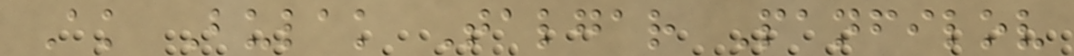Ak Bulak Talgar Panfilov
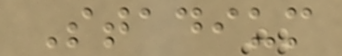Stadium
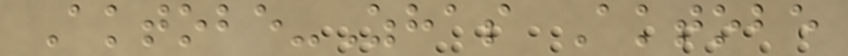Aktobe-Zhas Aktobe
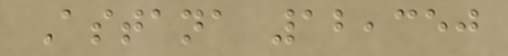Astana 12,350
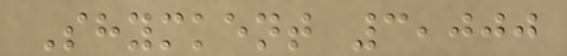Shymkent 3,000
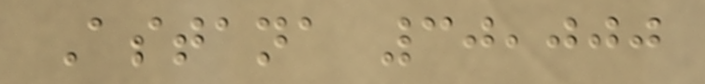Astana 30,000
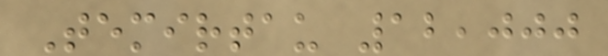Temirtau 12,000
